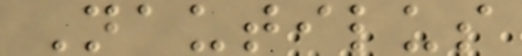Nautilus
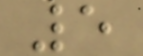5
